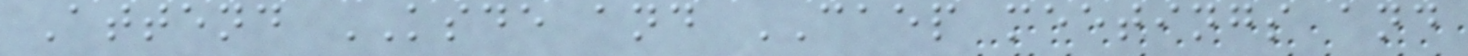Attend KSDE and CAEP meetings and
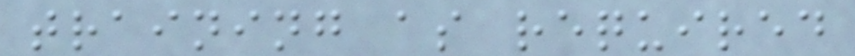training as required
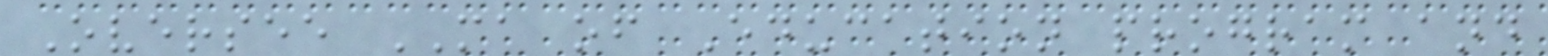Oversee MA of Education program and
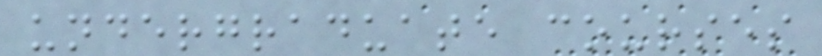undergraduate courses
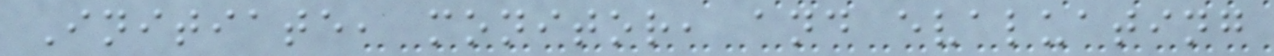Initiate, monitor, and evaluating
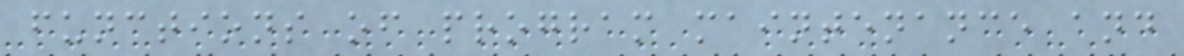functions of program maintenance and
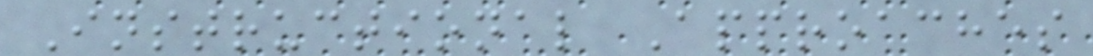Instructional Approaches
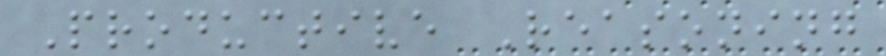Productive Reasoning
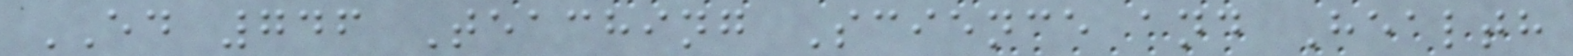ED 746 Teaching Science and Health
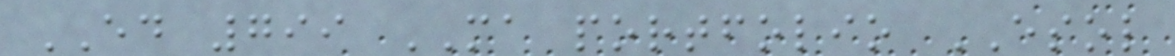ED 799 MA portfolio ESOL
